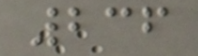236
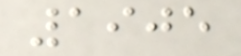1905
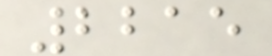2215
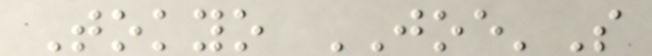Tokyo JOE'S
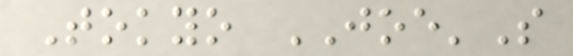Tokyo JOE'S
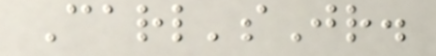Carl'sJr.
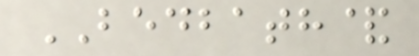BEDBATH&
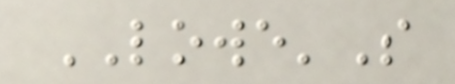LOWE'S
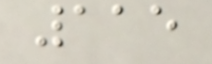115
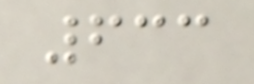633
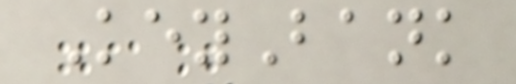KeyBank
